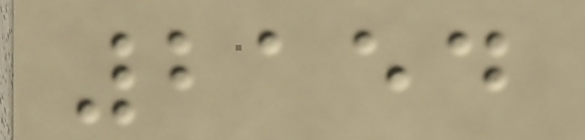2154
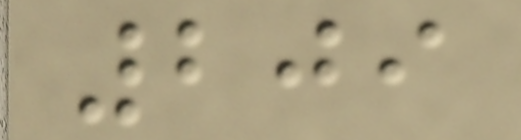209
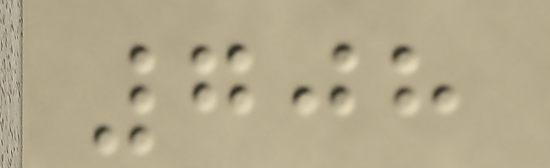708
